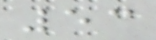53
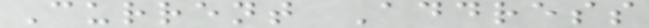Current Address
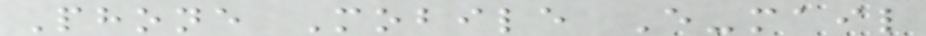Phone Mobile E-mail
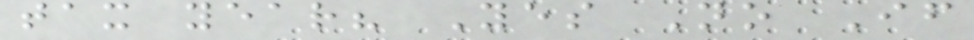tax year? Yes No If
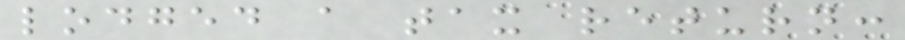lodged a tax return:
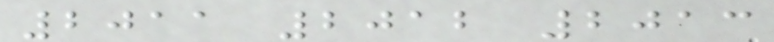2011 2012 2013
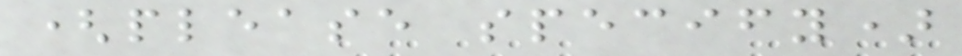(please specify)
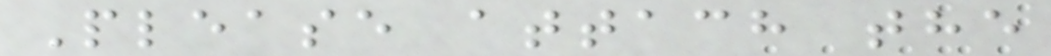Please attach the
